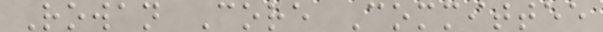Rowan Core Committee
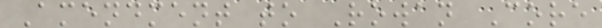Amendment to Rowan Core
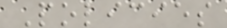Policies
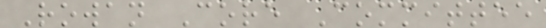Rowan Core Committee
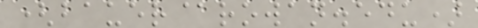(bauer@rowan.edu)
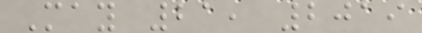May 21, 2019
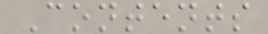Contents
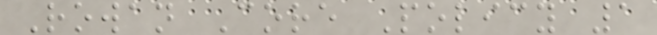Rowan Core Policy 1
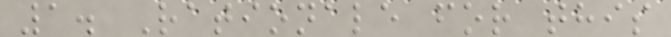1. Rationale for this
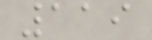119
